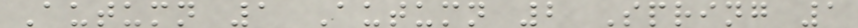Autumn 1 Autumn 2 Spring 1
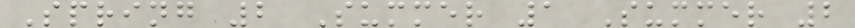Spring 2 Summer 1 Summer 2
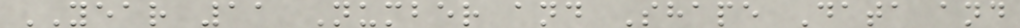YEAR 11 Number and Shape Data and
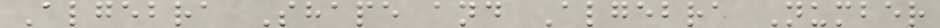Algebra Shape and Algebra Number
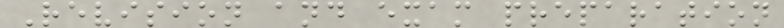Revision and exam preparation
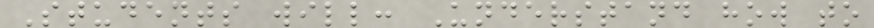Students will: Understand how to
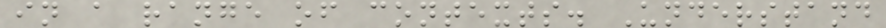in a range of contexts. Understand
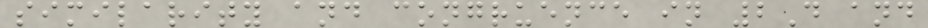similarity and congruence in 2D and
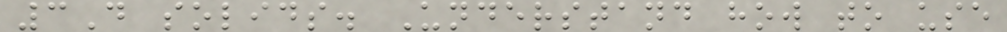3D solids. Understand how to use
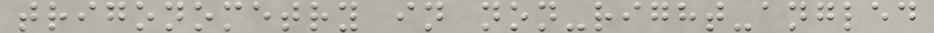trigonometry in non-right-angled
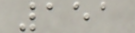151
